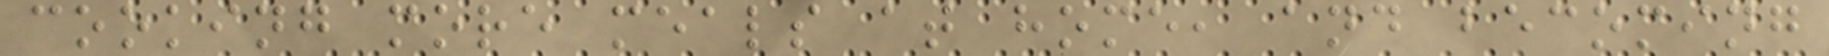cooking more meals at home, and becoming
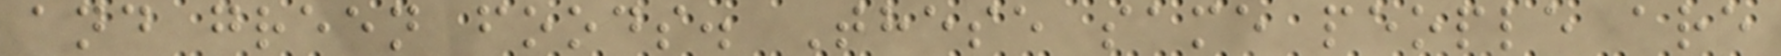and green foods. These same people are
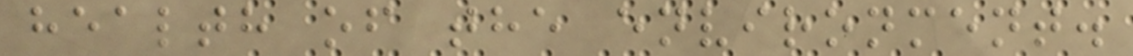health of the environment.
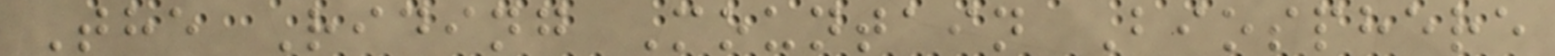The Riding Mountain Biosphere
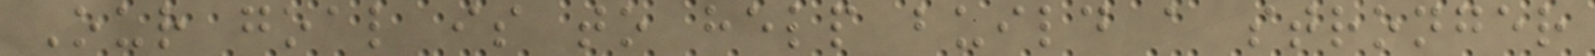Our goal is to help build a stronger
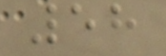58
